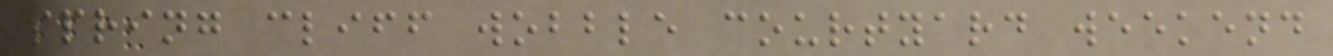spring cliff wobble courtyard weekend
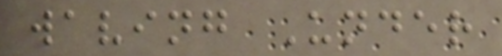waving Under
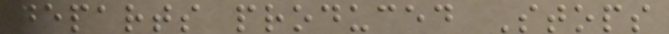departs produced Stops
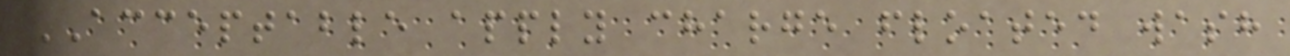ACCEPTABLE apply charge floated wash
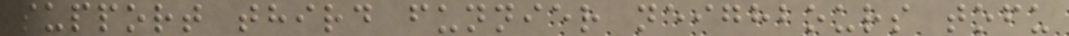support third funnier neighbours tofu
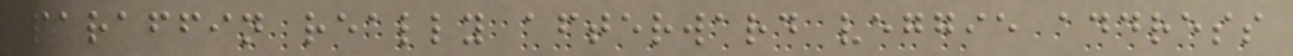paraffin really afterward veggie address
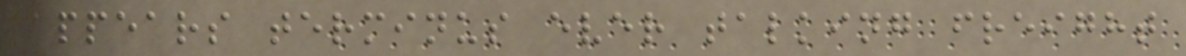appears terminus ever talking freight
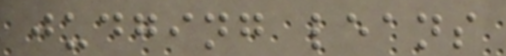judging leans
